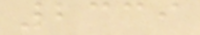2339
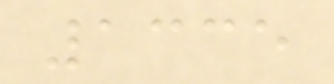1335
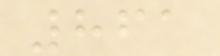861
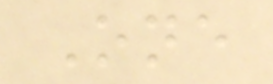One
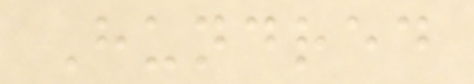Hundred
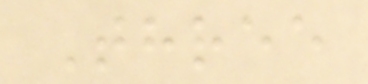Three
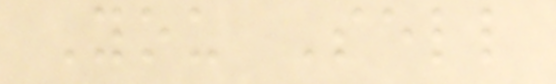You Sell
